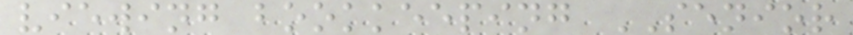viewing bookkeeping SENIOR
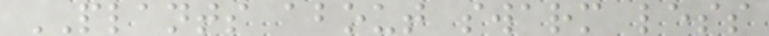PLANTS about swarm less
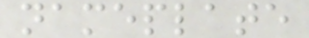nameplate
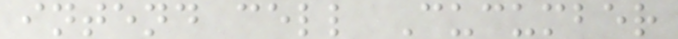intend cell Cucumber
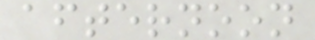afternoon
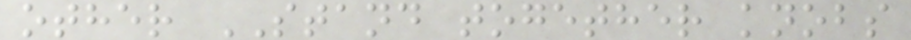other STAND together knobs
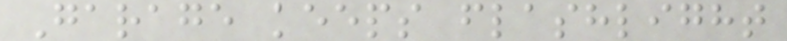Garage keeps flashlight
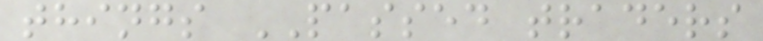things PASSED traders
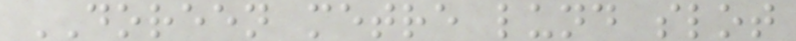DOREEN metre lund slot
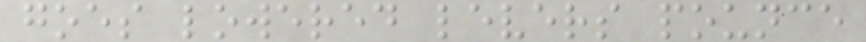goes lowered levers pounce
